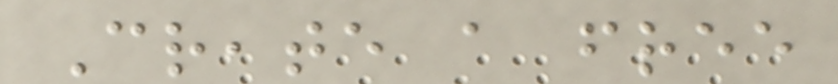Create a free
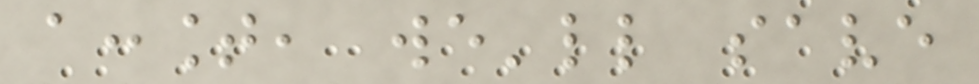account, we'll save
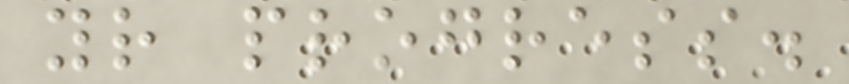your progress.
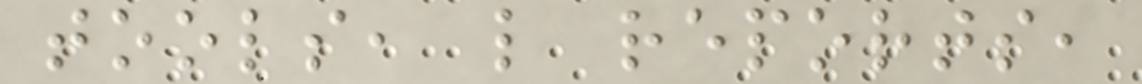tools, like reports,
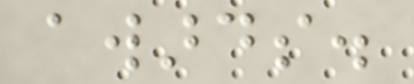awards.
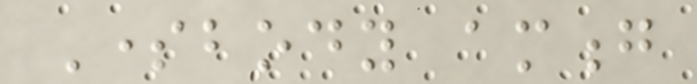Somebody among
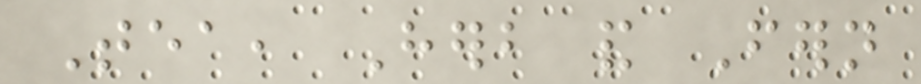Tea, Herb and Fern
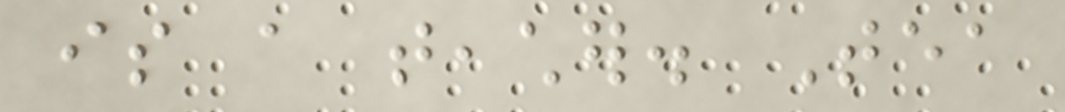is a teacher. Tea
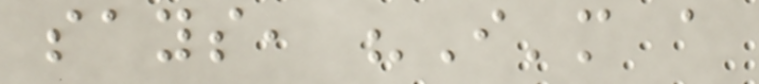says, "I'm a
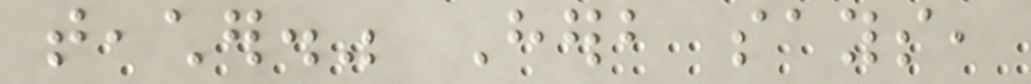teacher." Herb says,
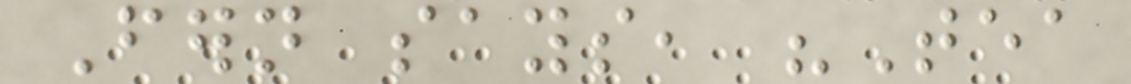Fern says, "Tea
